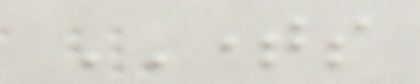TIMES
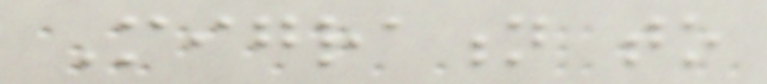Migration to
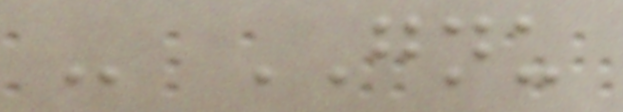- GNU
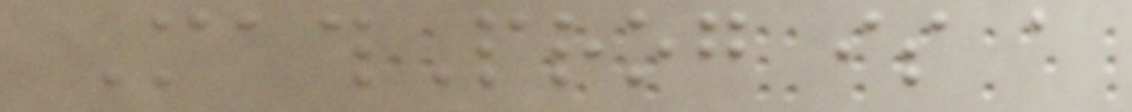MathProg is a
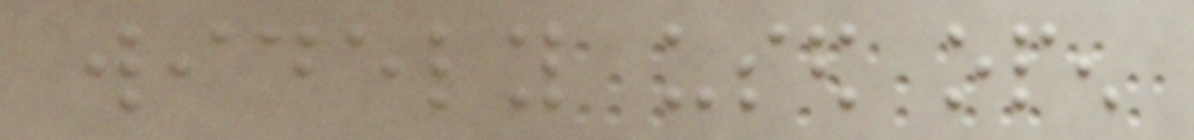widely used open
